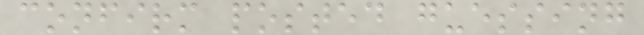confirm posted guessing
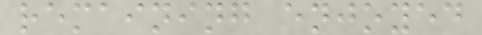remaining enjoyed
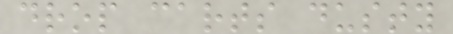drop carts dusty
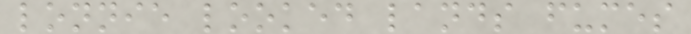lonnie looked lands fumes
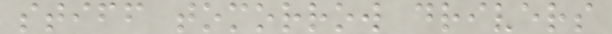stiff tomorrow drivers
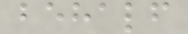behalf
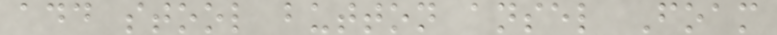add stool button ansel Foam
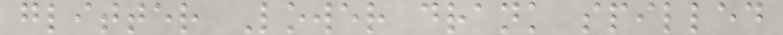glitter Lower drank spilled
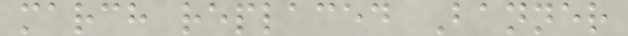march replaced Banner
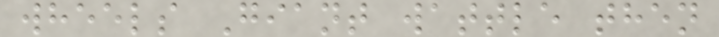wheels Giant wattle then
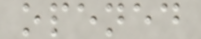opened
